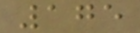175
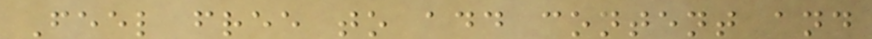Feel free to add content and
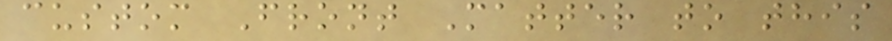custom Front Matter to this
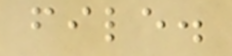file.
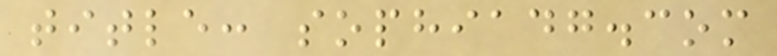title: sophiadg.com
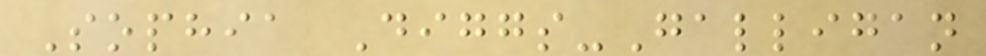Sophia Diggs-Galligan
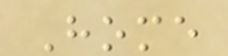Home
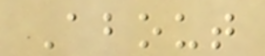About
